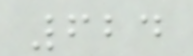624
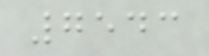7543
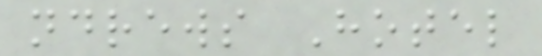ndrews Hotel
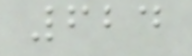624
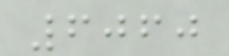6060
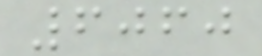6060
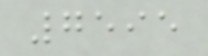7595
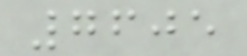7605
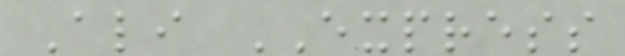Ali EXPRESS
